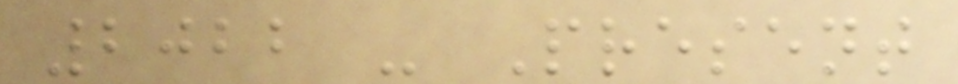2022 - Present
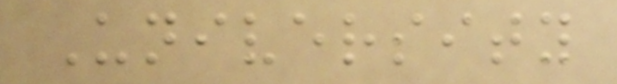University
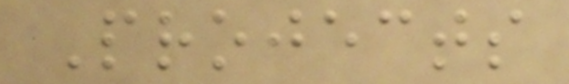Projects
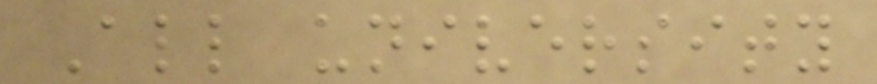All university
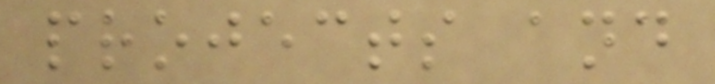projects and
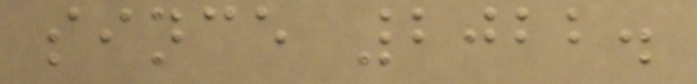since 2022.
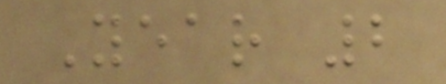Year 2
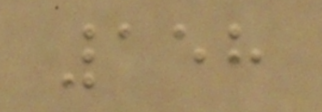158
